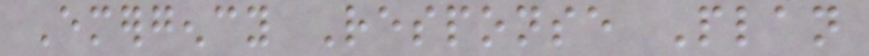Emergency Response Plan
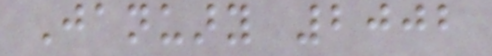January 2002
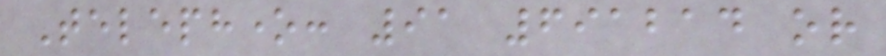Telephone: 91 691214 or
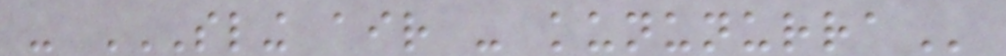- SLING AIR - KUNUNURRA
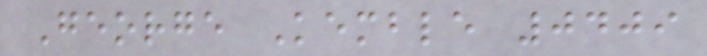George Kemble 0409
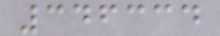346334
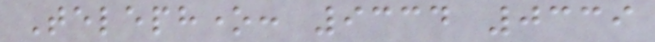Telephone: 9334 0339
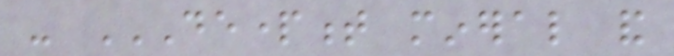- DEPARTMENT MINERAL AND
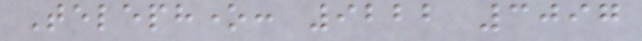Telephone: 9222 3097
